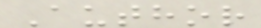Author
